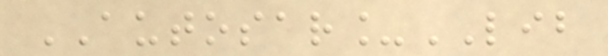AUTOSAR_LIB
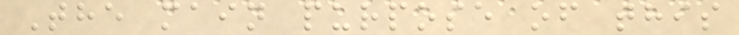The main purpose of this
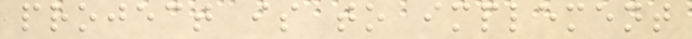project is to implement
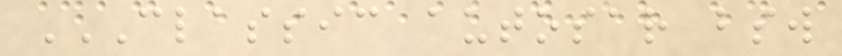CLASSIC AUTOSAR BSW
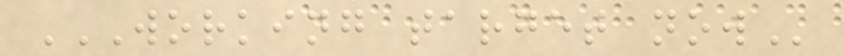WORKING TARGET NOW
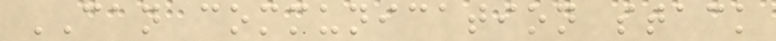CAN communication stack
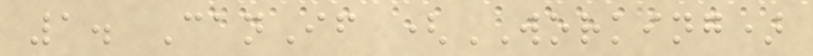1. CanIf (WORKING)
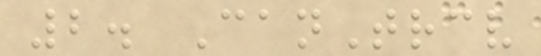2. CanTrcv
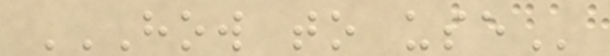HOW TO USE
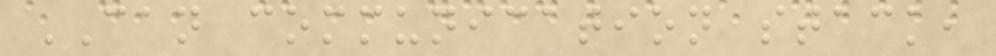CAN communication stack,
